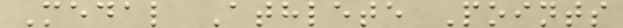Medal Athlete Points
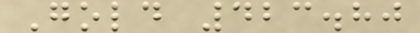Gold 423.80
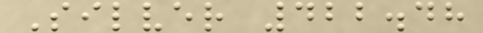Silver 422.48
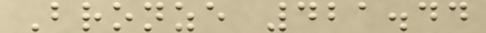Bronze 421.44
